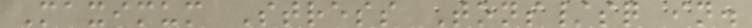Maximum Stress Tons/sq in.
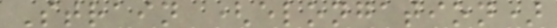Strain (elongation)
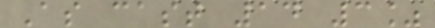As cast 14 3%
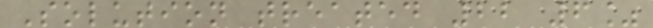Solution treated 22 6%
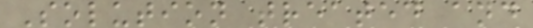Solution treated and
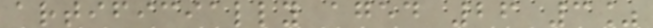artificially aged 26 3%
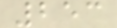253
